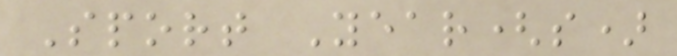Sport Year(s)
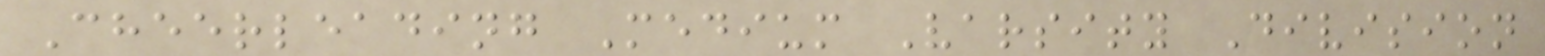Cheerleading Medium Varsity Division
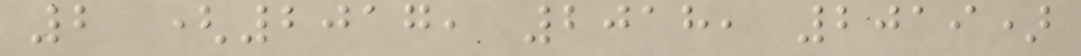2 (2017, 2018, 2019)
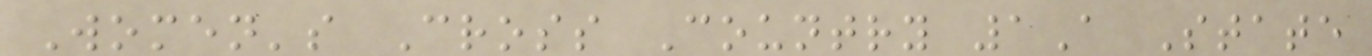Women's Cross Country 1A State
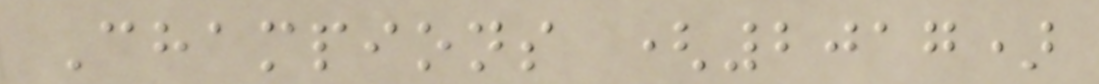Champions (2017)
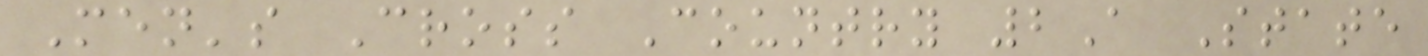Men's Cross Country 2A State
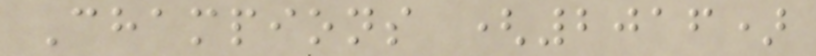Champions (2016)
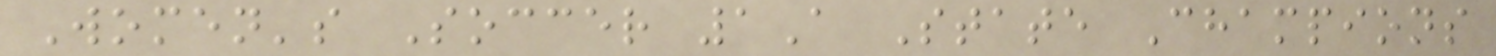Women's Soccer 1A State Champions
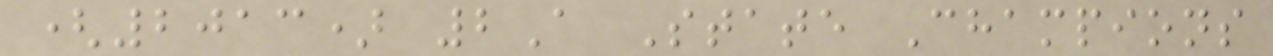(2013) 2A State Champions
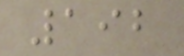192
